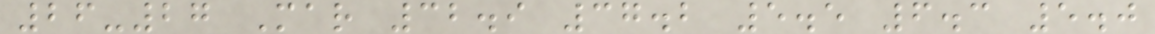26-27 Mar 32.9 37.2 5.5 6.3 5.0
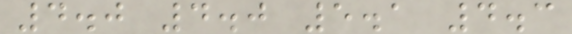4.0 4.0 5.1 4.3
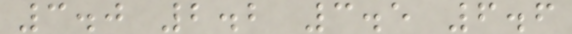3.0 2.2 3.5 6.6
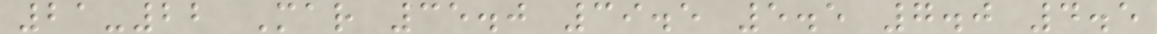21-22 Mar 35.0 39.5 5.5 7.0 4.5
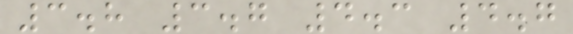3.8 3.7 4.3 4.7
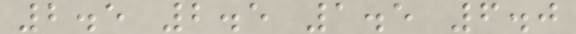2.5 2.5 1.5 6.0
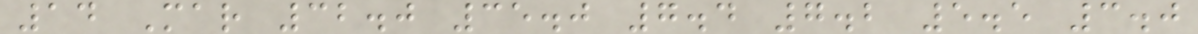14 Mar 32.0 35.0 7.4 7.2 5.5 3.0
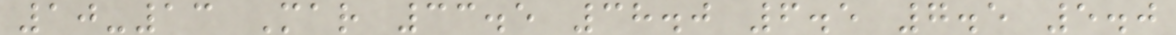10-13 Mar 33.5 38.0 6.5 7.5 5.0
